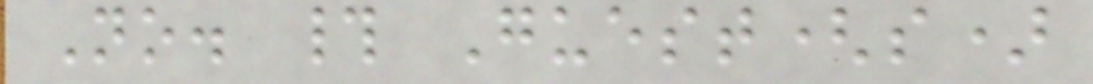No. # Guest(s)
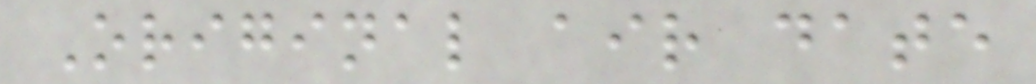Original air date
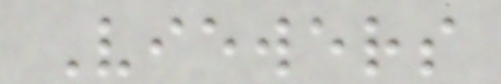Viewers
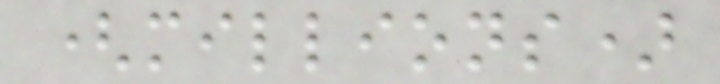(millions)
